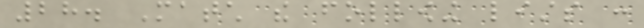28. Match the following lists :
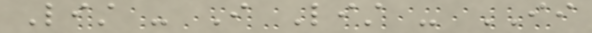List - I List - II
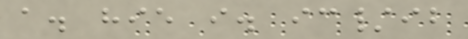a. hie i. ic/ib
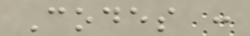Codes :
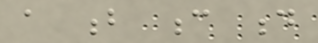a b c d
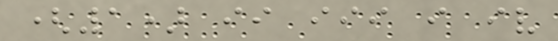(1) ii iii i iv
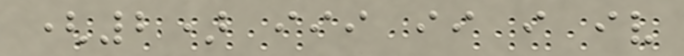(2) iii ii i iv
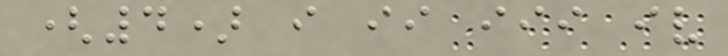(4) i ii iii iv
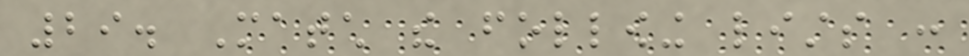29. Match the following lists :
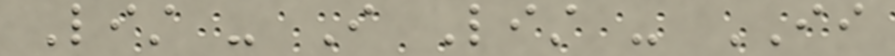List - I List - II
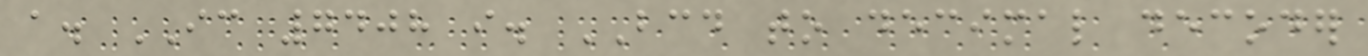a. IC 7408 i. BCD to decimal decoder
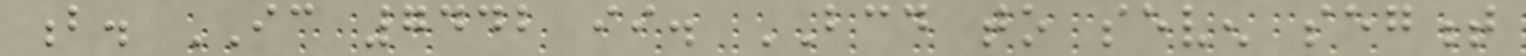b. IC 7442 ii. BCD to seven segment
